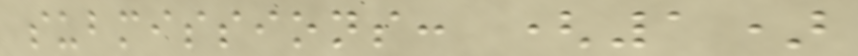submissions: (1)
